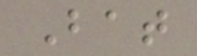Bat
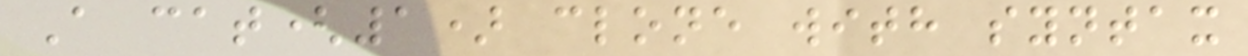A cat(1) clone with syntax
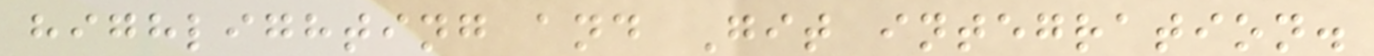highlighting and Git integration.
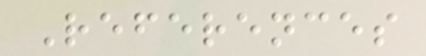References
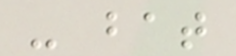- bat
